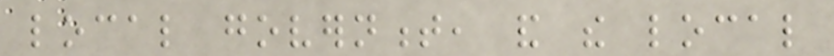local government, and the local
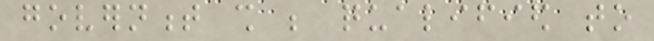government shall be qualified to
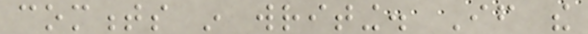comments in writing. If the
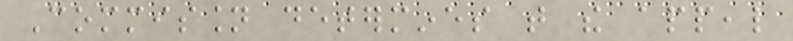Commission determines that the appeal
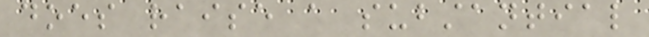does raise a substantial
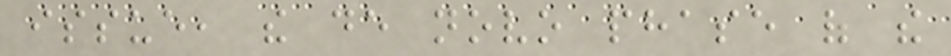issue, the de novo phase of the
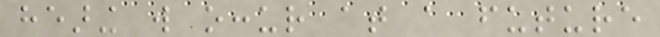hearing will occur at a future
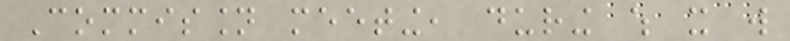Commission meeting, during which it will
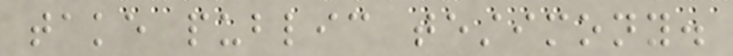take public testimony.
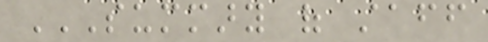SUMMARY OF STAFF
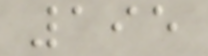195
